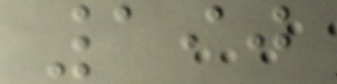190
